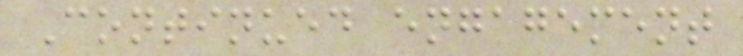Continued engagement
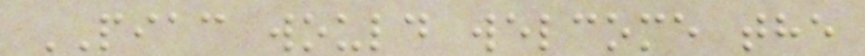PIAC would welcome the
